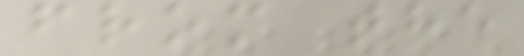from the
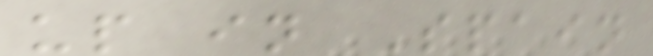up in Spain
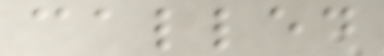called
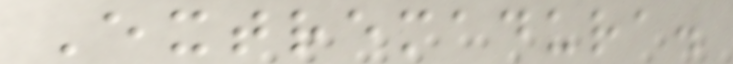Extremadura.
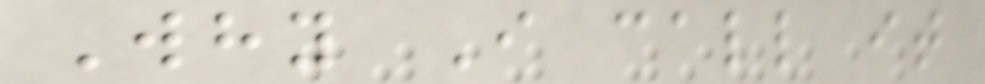Why I call it
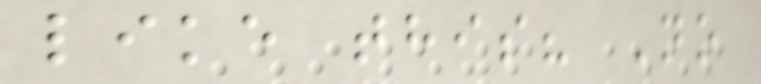like this? No
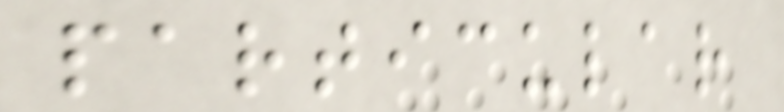particular
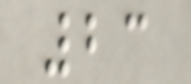23
